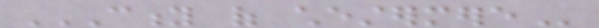CITY OF CHESTERMERE
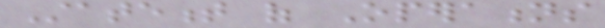Statement of Operations
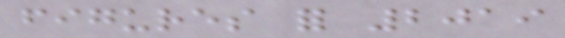figures for 2019
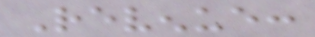Revenue:
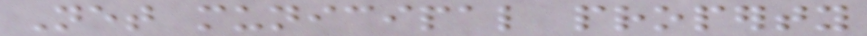Net municipal property
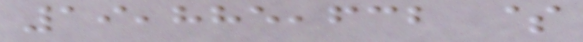19,885,632 $
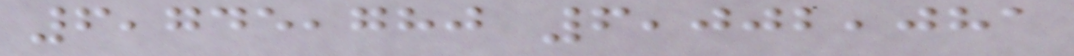6,745,780 6,002,081
